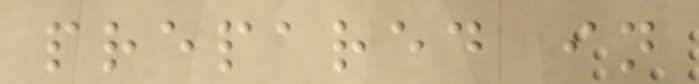prepared in
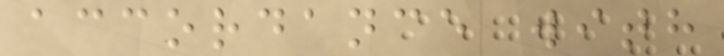accordance with
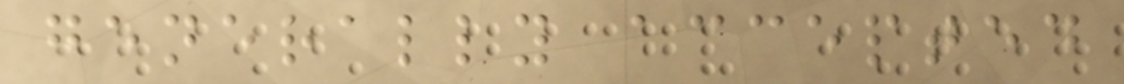generally accepted
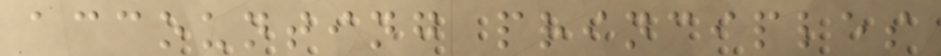accounting principles
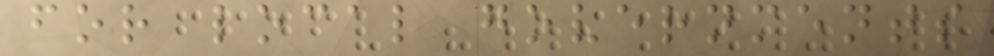for local governments
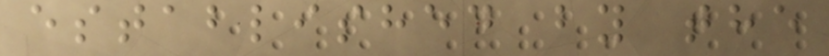established by the
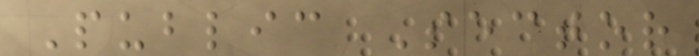Public Sector
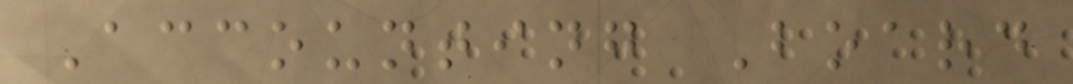Accounting Board
